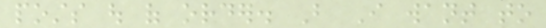posts out of order. But I want to
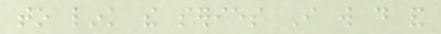to link the series I will do and
